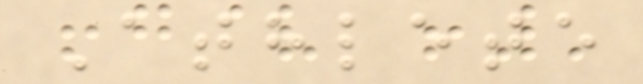Athlete
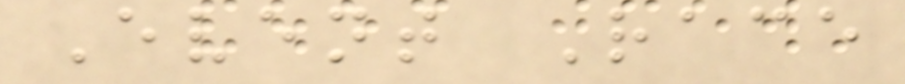Event Race
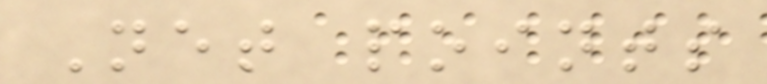Net points
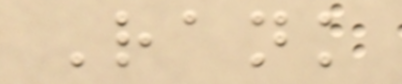Rank
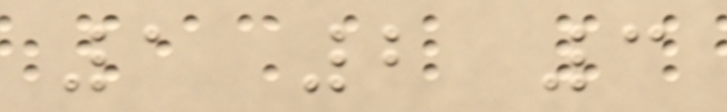1 2 3
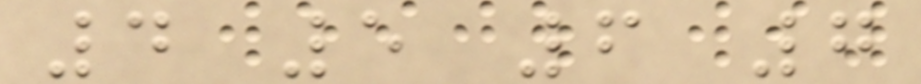4 5 6 7
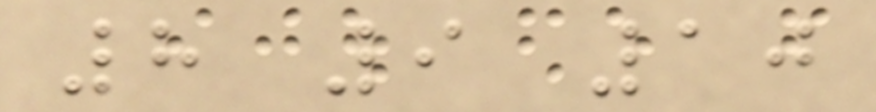8 9 10
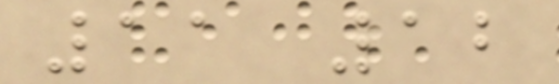11 12
